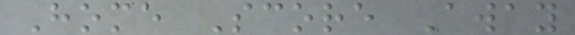Home Score Away
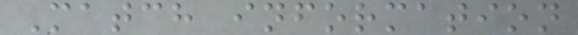Match information
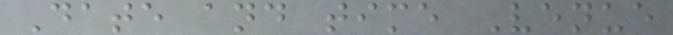Date and time Venue
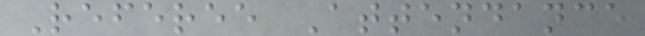Referee Attendance
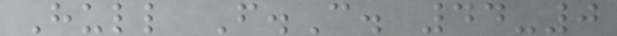Hull F.C. 44-0
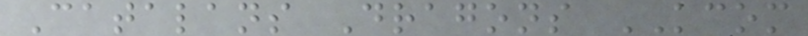Catalans Dragons KCOM
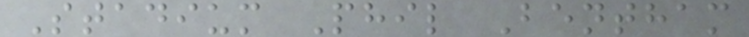Stadium Phil Bentham
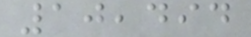10,494
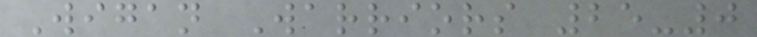Wigan Warriors 25-0
